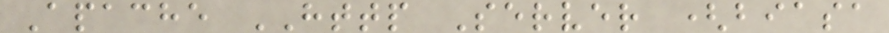Apache HTTP Server (biasa
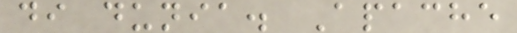di dunia. Apache
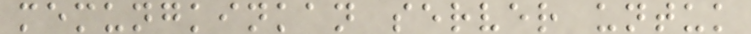memungkinkan server untuk
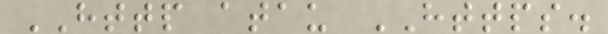HTTP atau HTTPS.
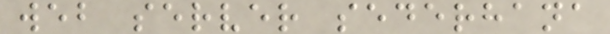web server sederhana
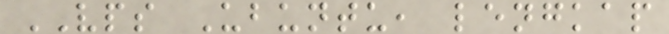VPS Ubuntu, lengkap
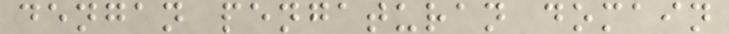dengan pengaturan domain
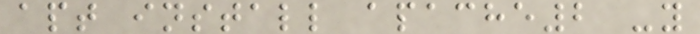apt install apache2 -y
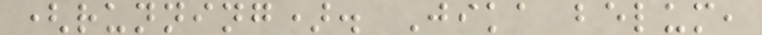(running). Jika belum,
